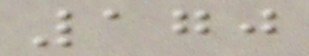170
